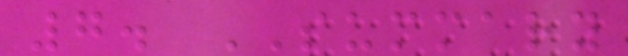7. SUMMARY
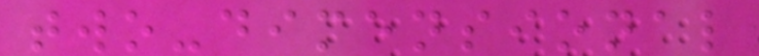two-dimensional
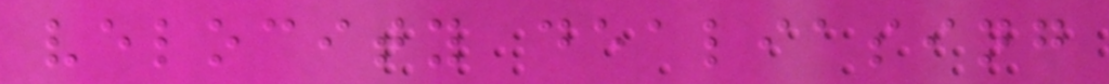velocity dealiasing
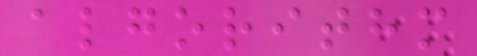algorithm
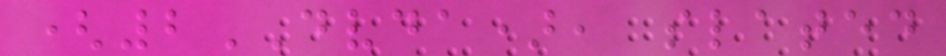(2DVDA), slated
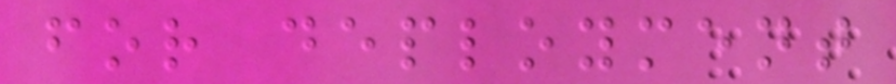for deployment
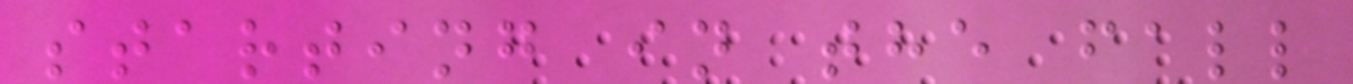starting in the fall
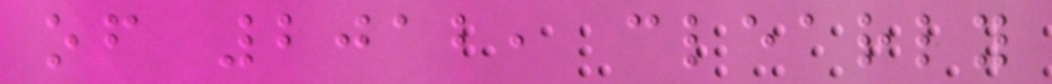of 2012, clearly
